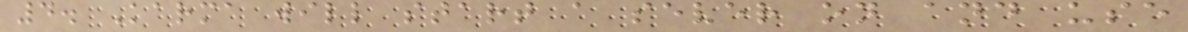4. Karma will start a sever on and use
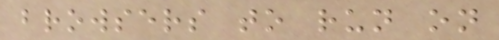browsers to run on
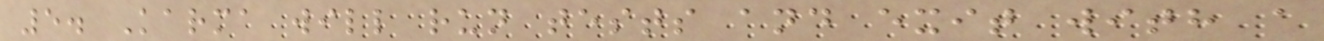5. Karma will run tests and exit with a
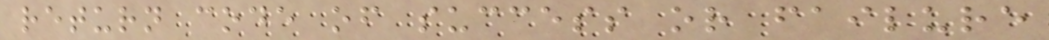return code of success or failure
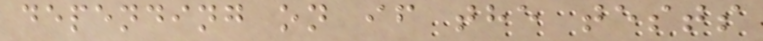depending on if the tests
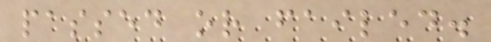passed or failed.
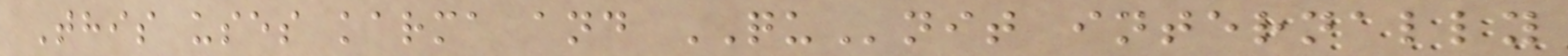This uses karma and QUnit internally
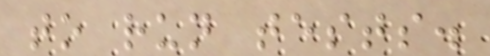to run tests.
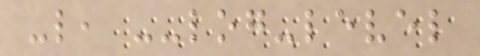-l, --log-level
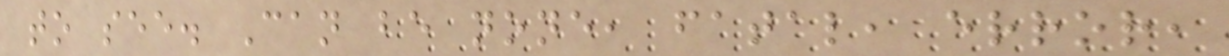to see. Can be none, fatal, error,
